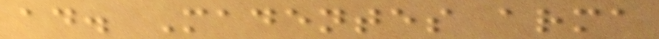ad. Madentes arma
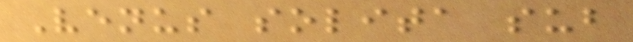Venus solita sub
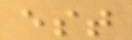est
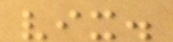vix.
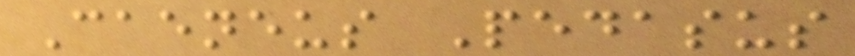Caeneus Pedasus
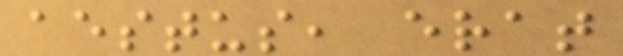aestus, erat
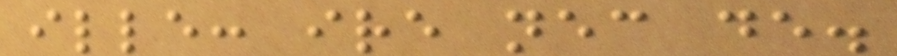ille: ire nec de.
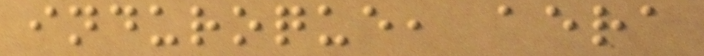induroque, aera
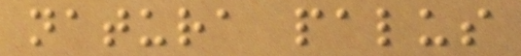natura palus
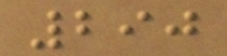290
